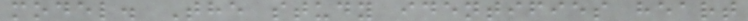model. The study identifies heart
